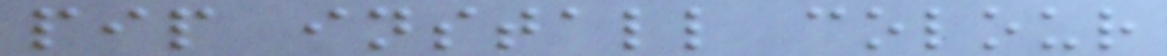pip install colour
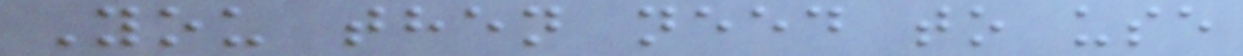You then need to use
